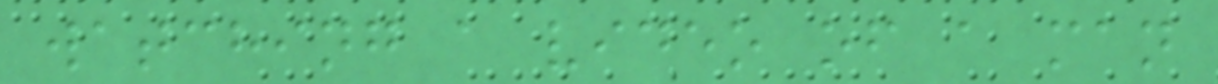watching a video of a man
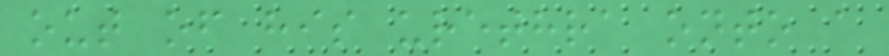out of his urethra onto a
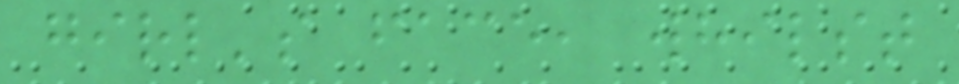girl's face, whilst
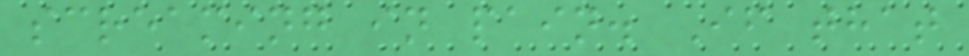screaming in pain. If that
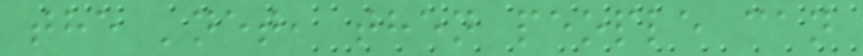the 'net, then people can
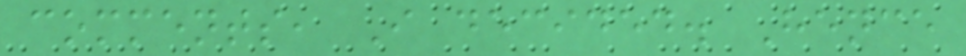comments, I decided. Hence
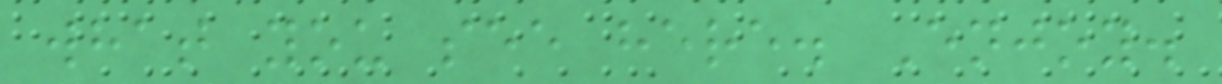what you see here. Enjoy.
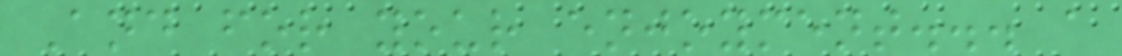And for your enjoyment... a
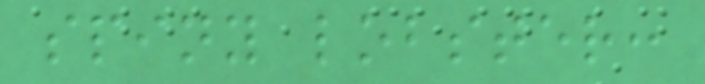spiny lobster:
